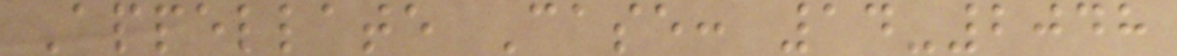Appellate Case: 14-2048
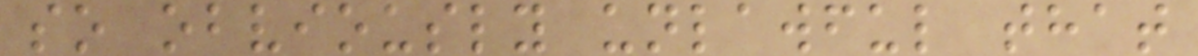so obviously unlawful that
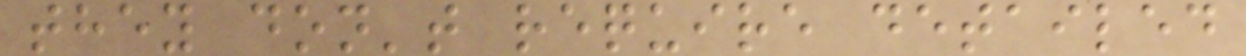they don't require detailed
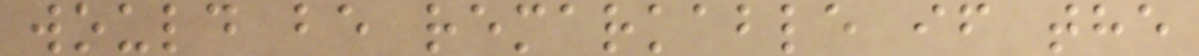would be remarkable if the
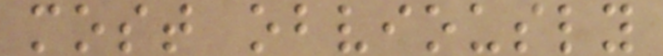most obviously
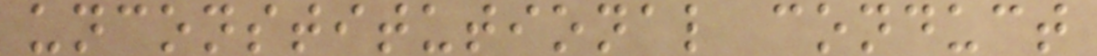unconstitutional conduct
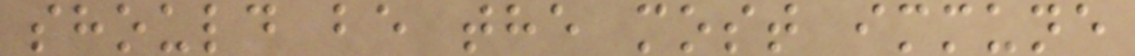should be the most immune
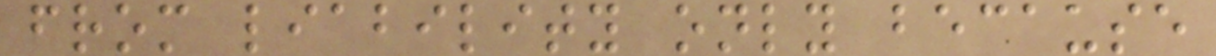from liability only because
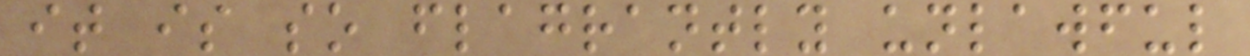it is so flagrantly unlawful
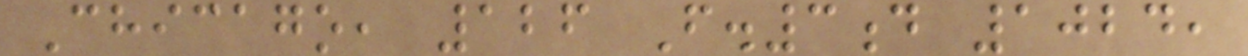Chicago, 126 F.3d 1024,
